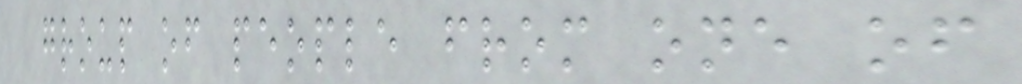group of people from one of
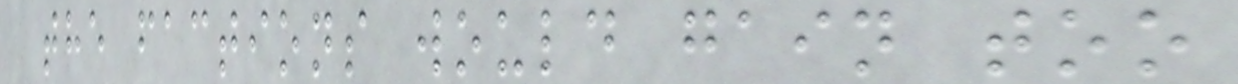the factions would gain too
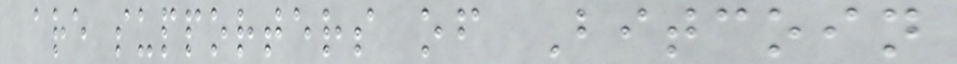are supporters of Bitcoin
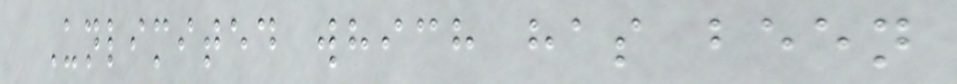Unlimited which has been
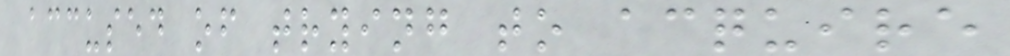accused of trying to acquire
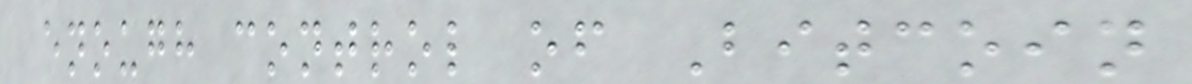enough control of Bitcoin
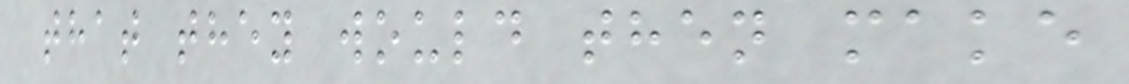that they would then make
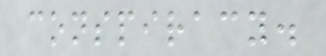conspiracy.
